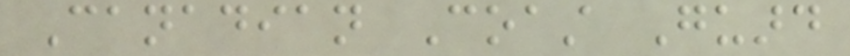Canadian Coast Guard
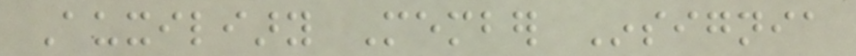Auxiliary Member Insignia
